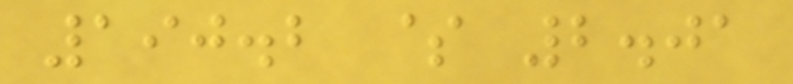190.2 $ 2.01
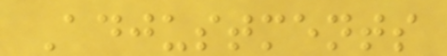Adjustments
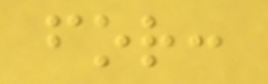for:
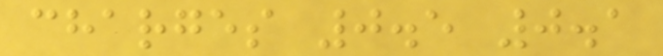charges 0.5 0.1
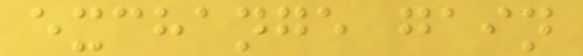exchange gain
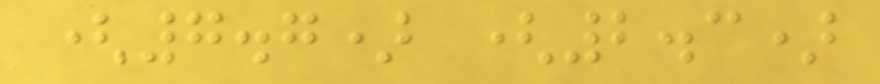(7.7) (2.3)
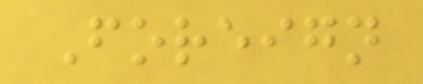Foreign
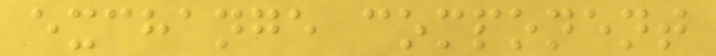exchange component
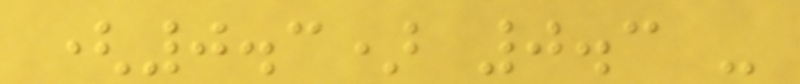(0.3) 0.3 -
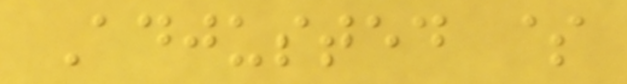Adjusted $
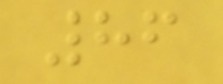86
